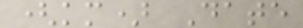(km) Date
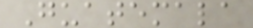Guatemala
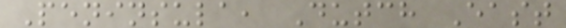Peninsula, Dutch East
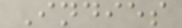Indies
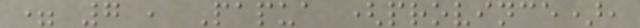= 7 , Papua (province),
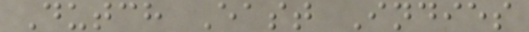Dutch East Indies
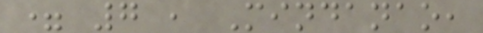= 7 , Mindanao,
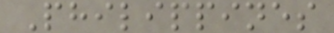Philippines
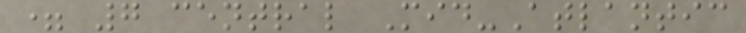= 7 central Mid-Atlantic
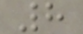8
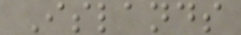Islands
